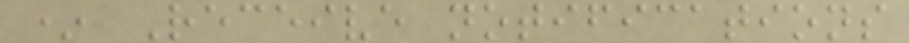* Receive notifications
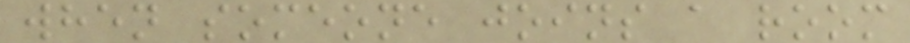when someone joins a room
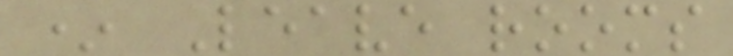* Leave rooms
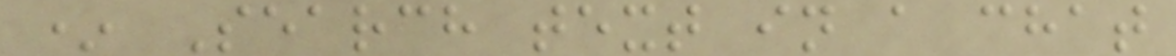* Search text in a chat
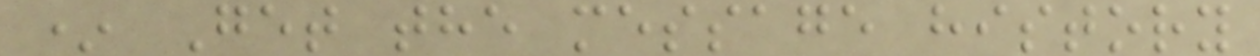* Get the message history
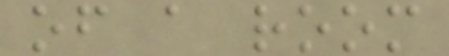of a room
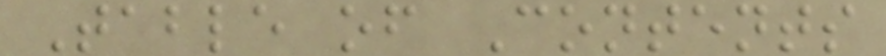Table of Contents
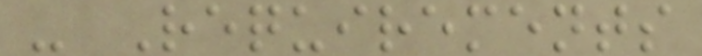- Requirements
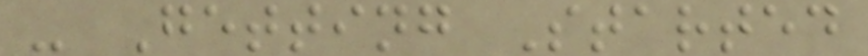- Getting Started
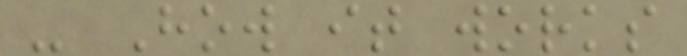- How it works
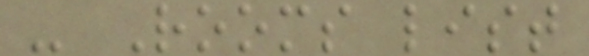- Rooms list
